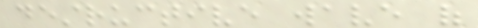destructive wave of
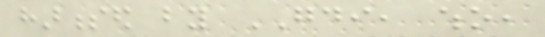harnessed by GDI, who,
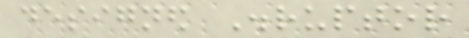designed Disruptor
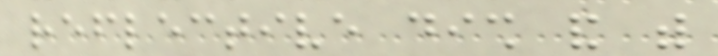reflective dish and with
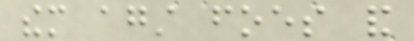them against foes and
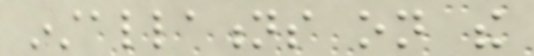installations on the
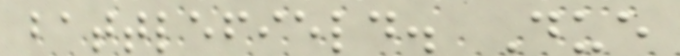battlefield. Due
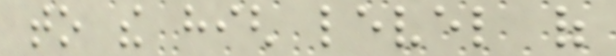to the high level of
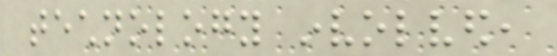technology involved,
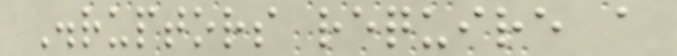Disruptors require a
